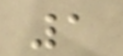1
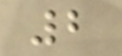2
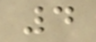4
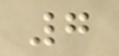7
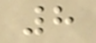8
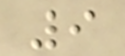9
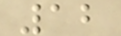12
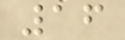16
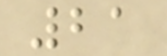21
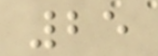25
